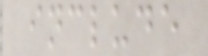include
